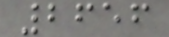2656
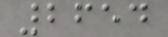2654
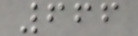666
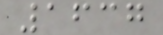1637
